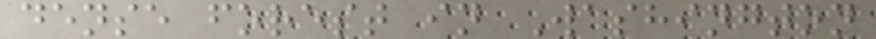dense forest in Washington
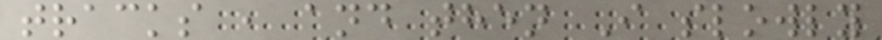tracks , and then I slowly
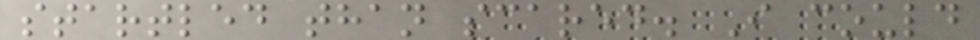startled than scared. I could
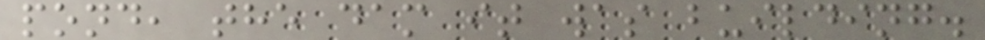pond, the dam it was building.
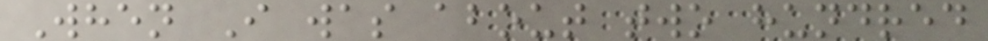When I was about two hundred
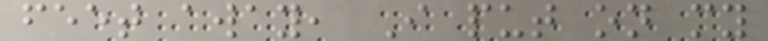feet away, I put on my
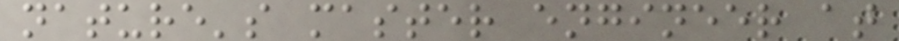nature's master engineer at
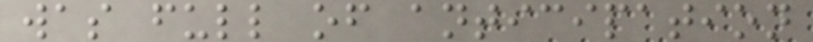was full of anticipation
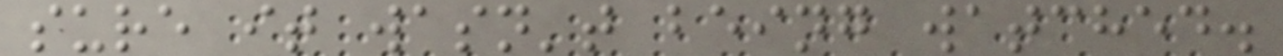sure it wasn't being watched.
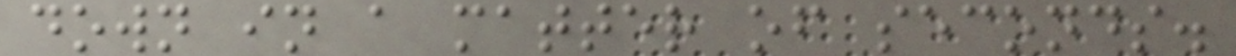down in a matter of seconds.
